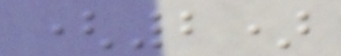(2)
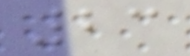23
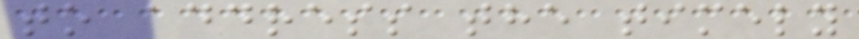to address the timely
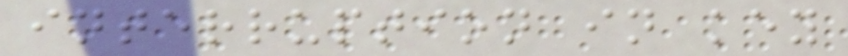interruption in key
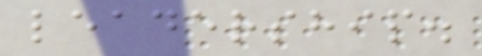leadership.
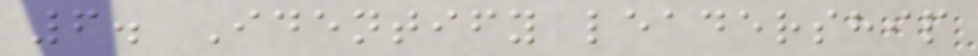6. Identify leadership
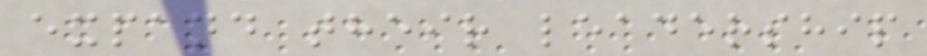expand their leadership
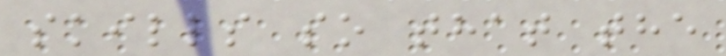skills so that the
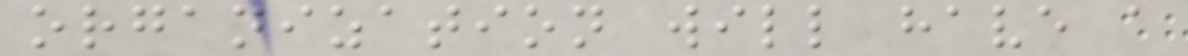organization will have a
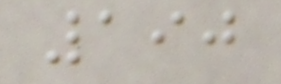190
